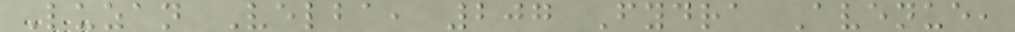Luzan Velba, 207 Fydra Avenue,
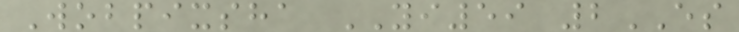Wobpixsha YI59 2ES
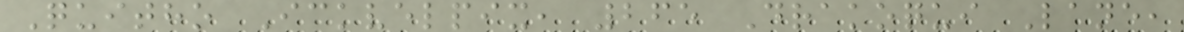Quitho Ickvelpix, 265 Drakoqui Lane,
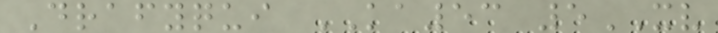Drafyqui KA53 5XV
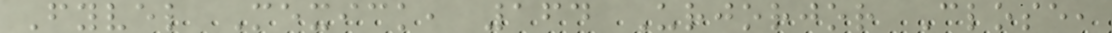Fyvel Mexick, 164 Urjorjor Close,
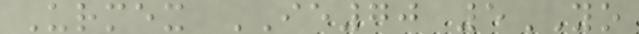Urmex IE70 5YO
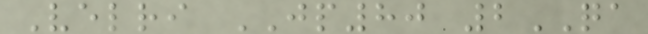Velri JP80 2QA
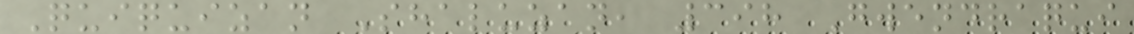Quiquizan Shaluzan, 398 Gwendraqui
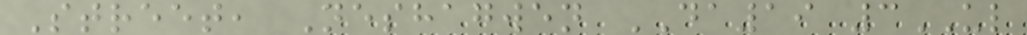Street, Neshagwen DA19 3UL
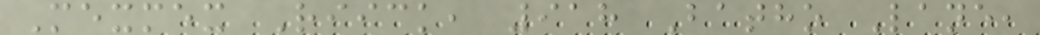Mexmex Riick, 918 Batho Lane,
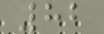82
